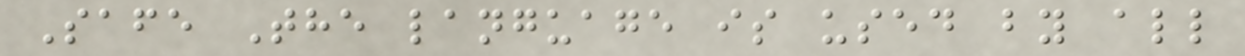Safe The language is used by all
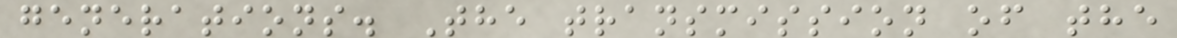generations. The transmission of the
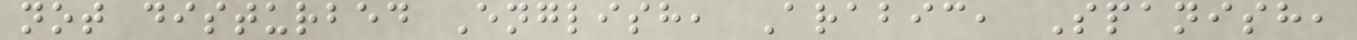not disturbed English, Arabic, Spanish,
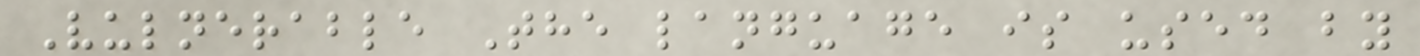Vulnerable The language is used by
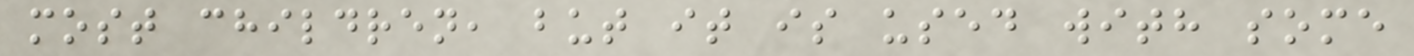most children, but it is used with some
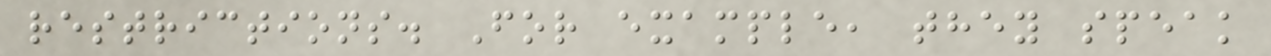restrictions. For example, they speak
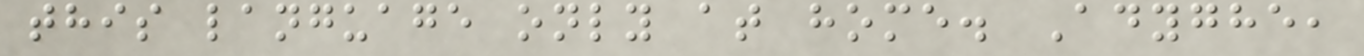this language only at home. Adyghe,
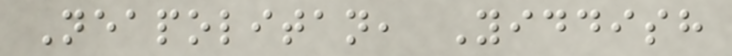Neapolitan, Yiddish
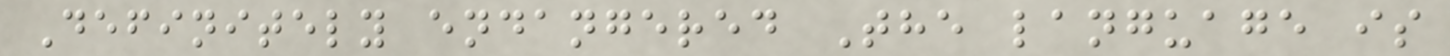Definitely endangered The language is
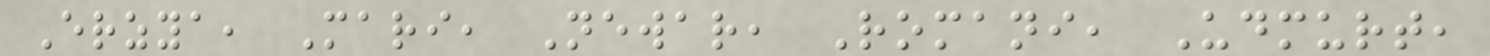Erzya, Mari, Newar, Romani, Udmurt,
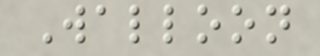Walloon
